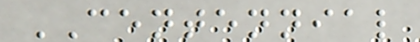CENTENNIAL
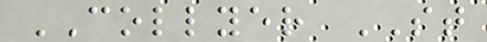COLLYER ST
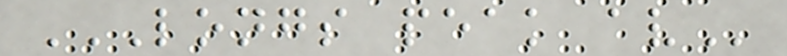LONGS PEAK AV
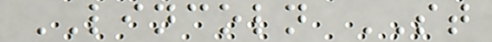LINCOLN ST
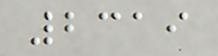2319
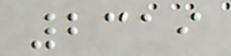2319
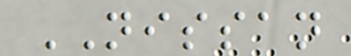NISSAN
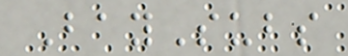BaySubs
